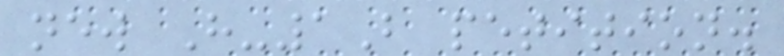new H-1B petition.
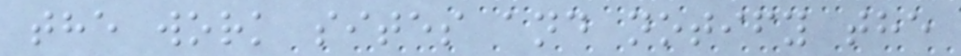the work sites and notify the
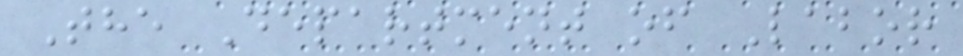The Department of Labor
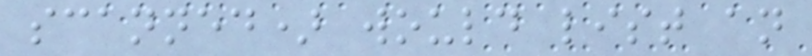scanned) would list an
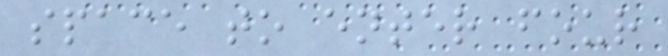space to enter four
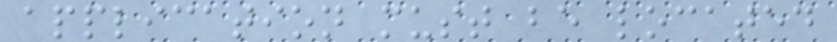application must be located
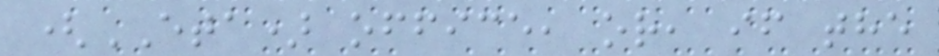(ETA) office, or, if the
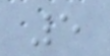5
